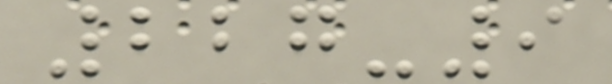227-9
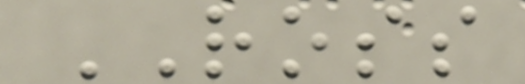ROSS
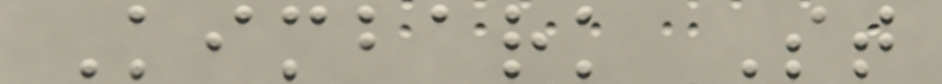Kimbark St
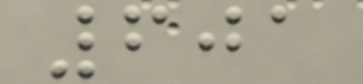601
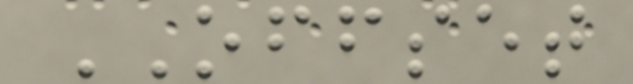OFFSET
